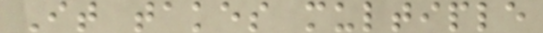It takes multiple
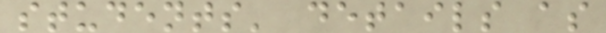students' details as
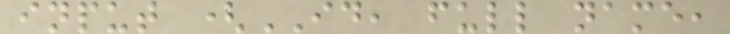input (ID, full name,
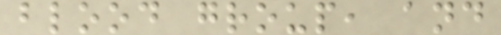blood group, and
